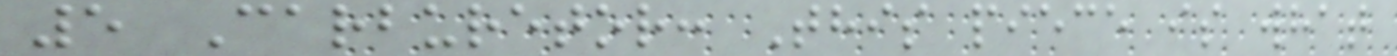5 Carburetor: This piece is what
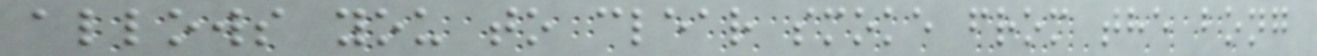allows you to clear smoke from the bong
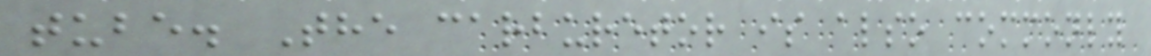tube. The carburetor is also commonly
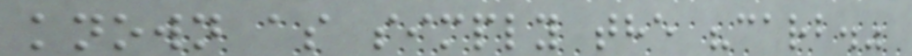known as simply the "carb."
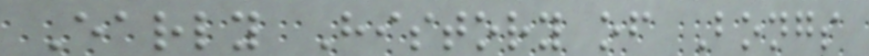Early History of Bongs
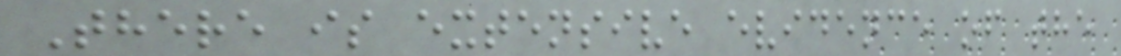There is extensive evidence of the
